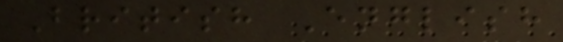British English
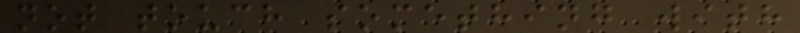not touch something with
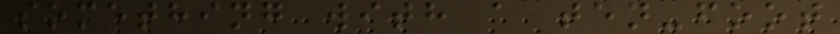something with a ten-foot
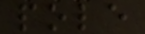pole
